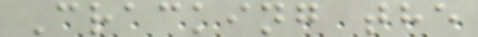Cracking the
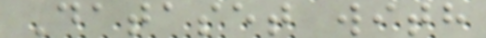Dataset with
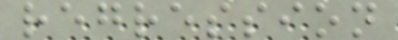regression
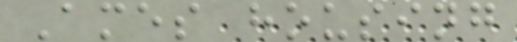Ames housing
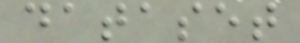dataset
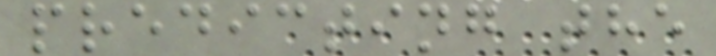predicting the
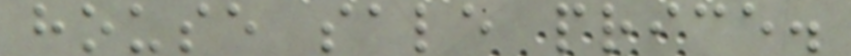house sale price.
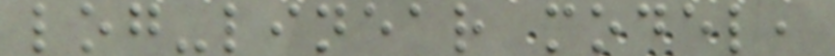log-linear model,
